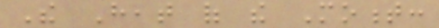The Heat of the Moment:
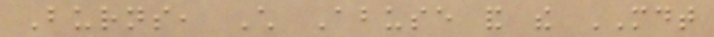Burns, Child Abuse and the MDT
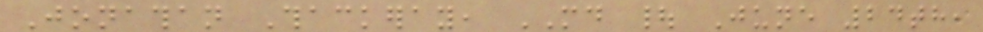Jonathan Thackeray, MD | June 24th,
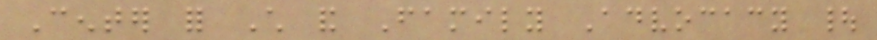Center for Child and Family Advocacy |
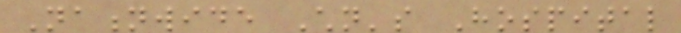Nationwide Children's Hospital
